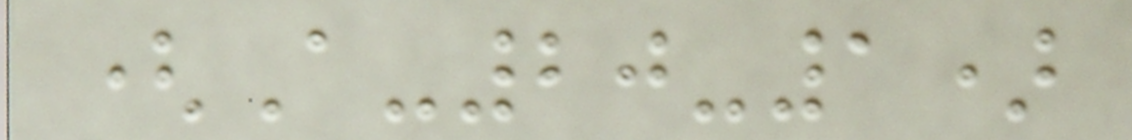(A-20-1)
